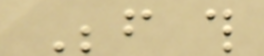Before this
